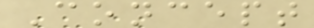Concept
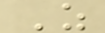Z
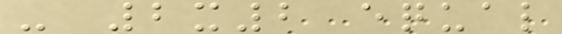- 2x2 equal
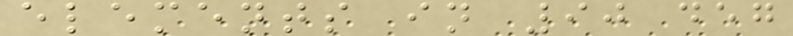elements in 90 deg
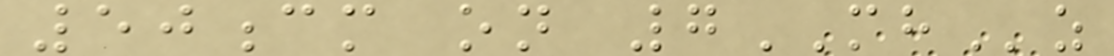50cm on 7MHz
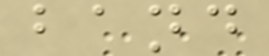band
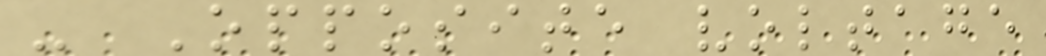- Opposite voltage
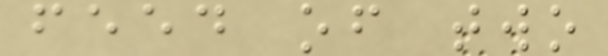feed of two
